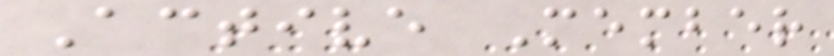Active Member
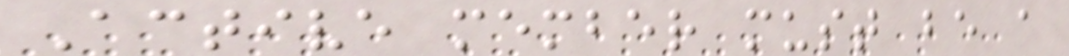Active member must be a
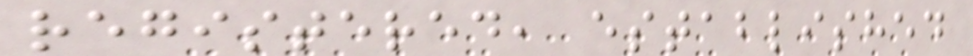registered, established
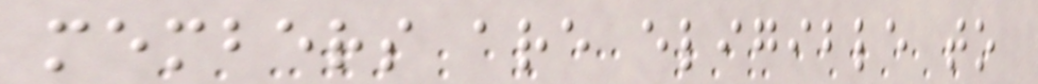members are eligible to
